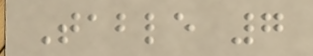Table 7
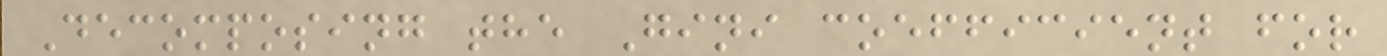Decomposing the Gini coefficient for
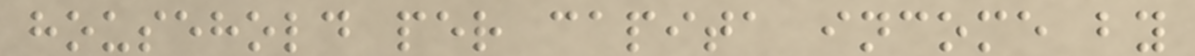household per capita income by
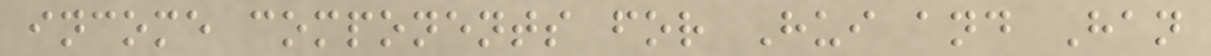income components for Hui and Han
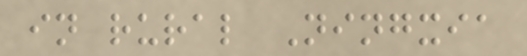in rural Ningxia
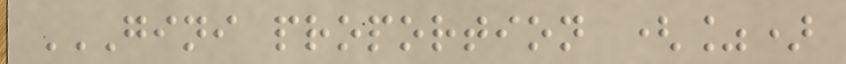GINI PROPORTION (%)
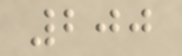200
